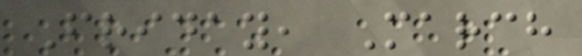Friday, March
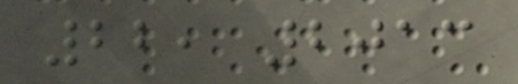22, 2013
